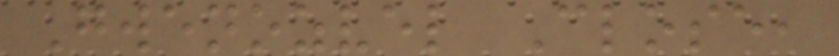Gwenozvel Close,
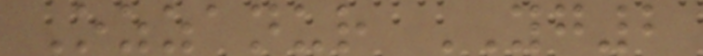Ozzanur YG2
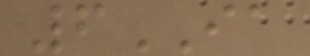6IA
